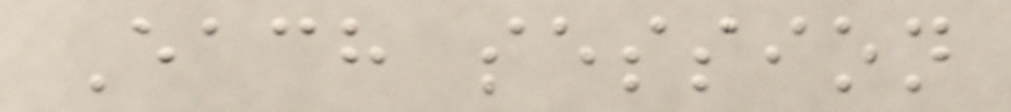Each session
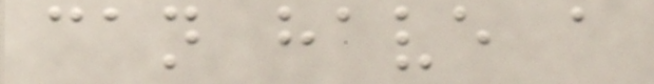can have a
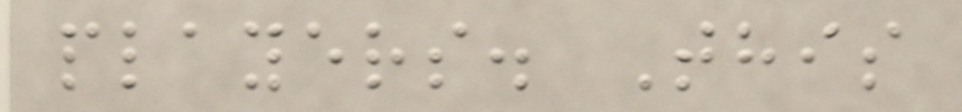players. This
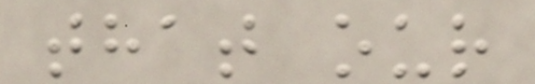that our
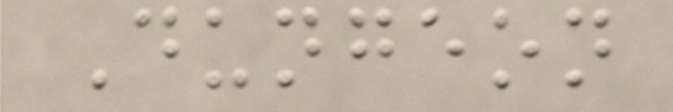Dungeon
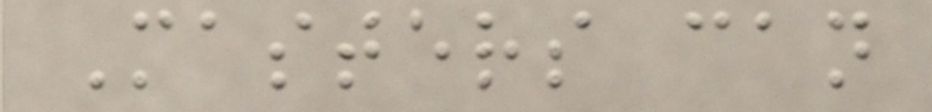Masters can
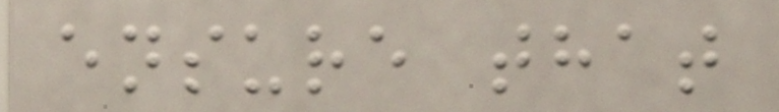ensure that
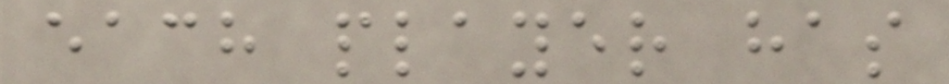each player has
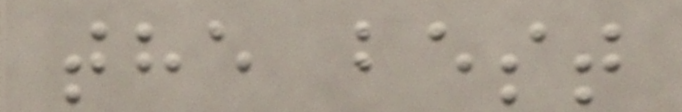the best
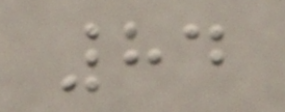84
